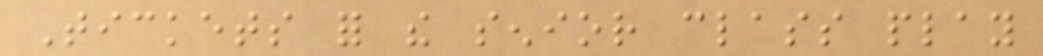Tickets for the senior class play
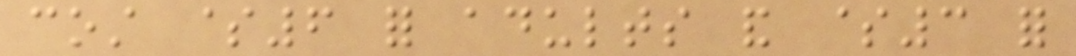cost $6 for adults and $3 for
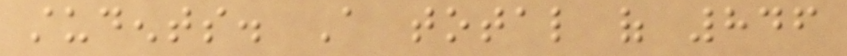students. A total of 846
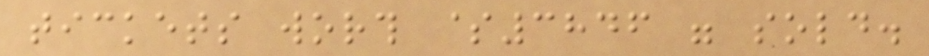tickets worth $3846 were sold.
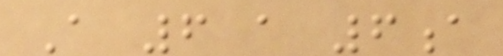A 6 a 6a
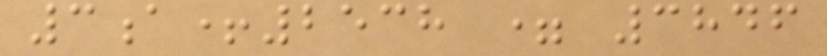3a+2538 = 3846
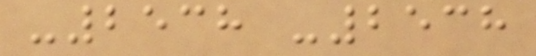-2538 -2538
